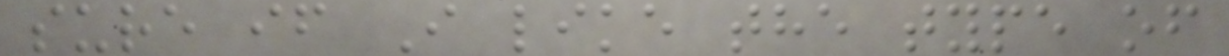sure if I like the type of
